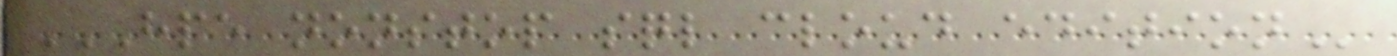HPE NONSTOP SQL CLOUD EDITION
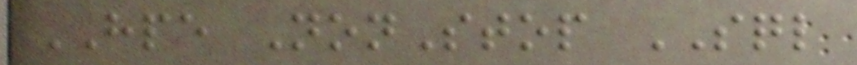HPE NonStop SQL
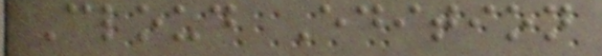Cloud Edition
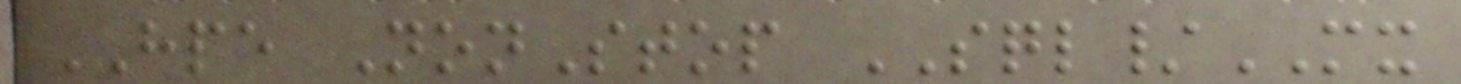HPE NonStop SQL/MX
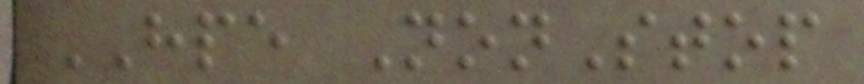HPE NonStop
